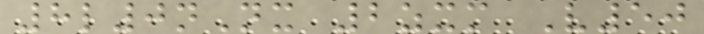8l0nNx 2zxm V50
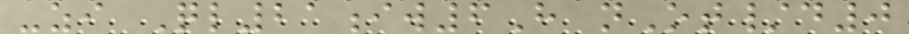-zi Ql21iw6H nOt/d0
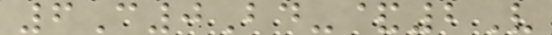6C0Bd-&2V
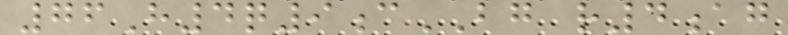76H4q9cBG r4ag
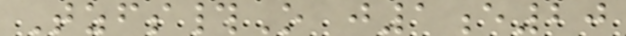Tzfs#O j1e20
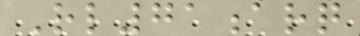Rl71arq
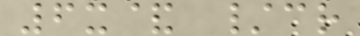6x& /cr
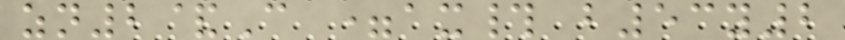zn2&C =ax# b53y2
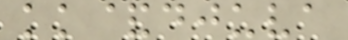kk&djuva
